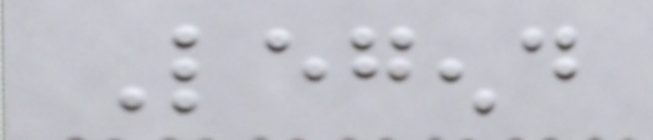Legend
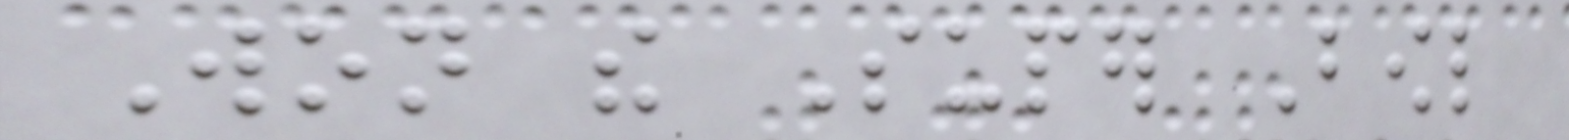Won the Super Bowl
